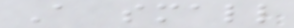A small
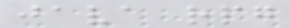java rpg
